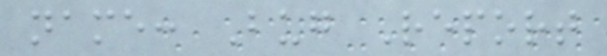name: Bug Report
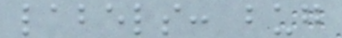labels: bug
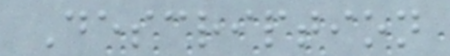Description
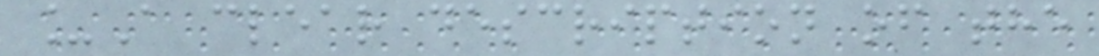_A clear description of the
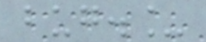bug._
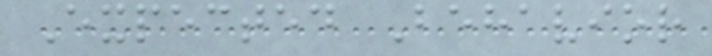Expected Behavior
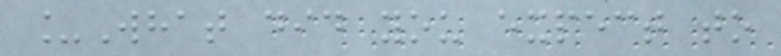_What did you expect to
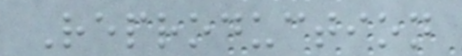Reproduction
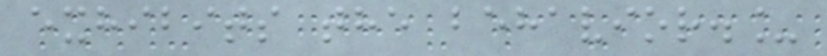exhibits the behavior._
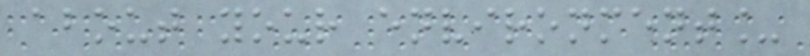about your environment_
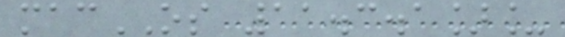macOS 11.3.1]_
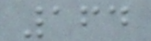164
